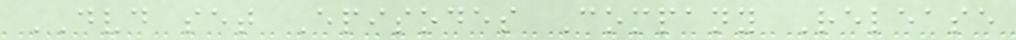DVD set Episodes Company Release
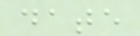date
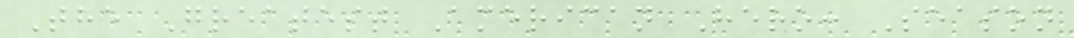The Greatest American Hero: Season
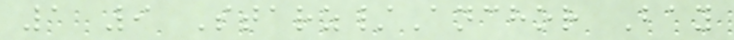1 9 Starz/Anchor Bay
